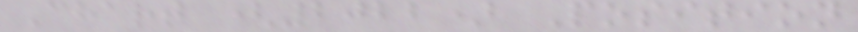Chart (2022) Position
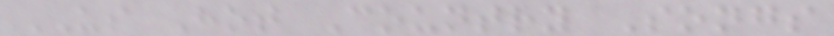US Hot Country Songs
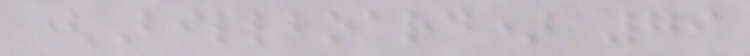(Billboard) 79
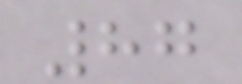87
